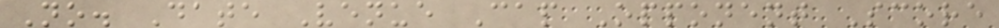No. Date Venue Cap Opponent Score
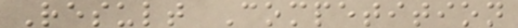Result Competition
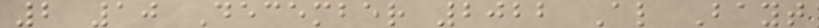2 10 December 2022 Al Bayt
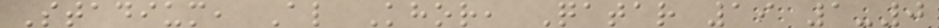Stadium, Al Khor, Qatar 19 1-0
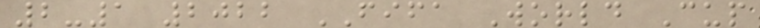2-1 2022 FIFA World Cup
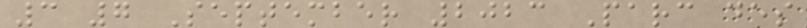3 7 September 2023 Parc des
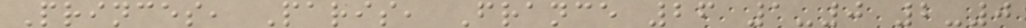Princes, Paris, France 26 1-0 2-0
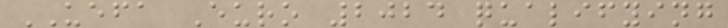UEFA Euro 2024 qualifying
